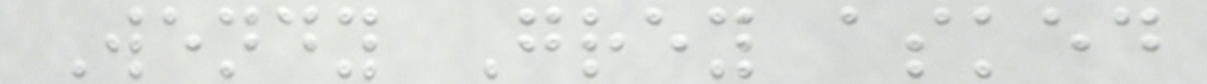Wendy Grey asked
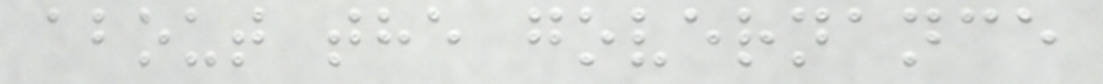about the governance
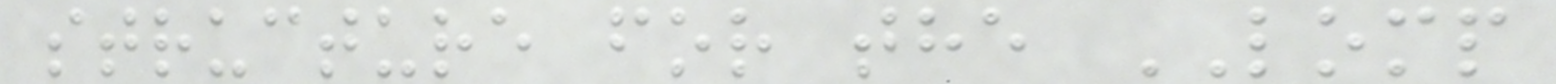structure for the LOMP
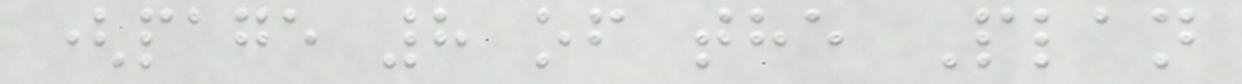(page 8 of the Plan
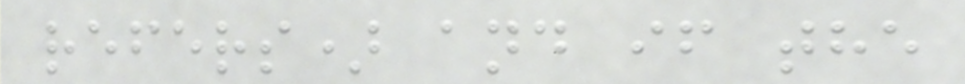refers) and if the
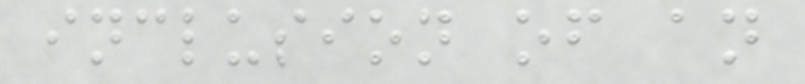inclusion of an
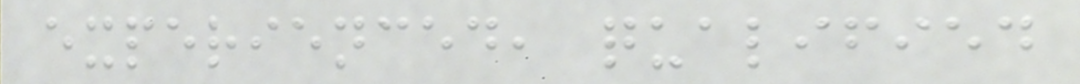experienced, qualified
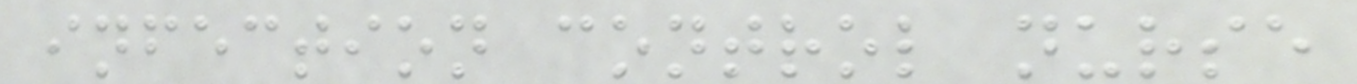infection control nurse
